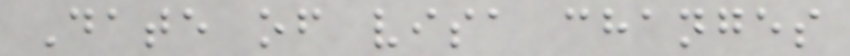Date of visa changes
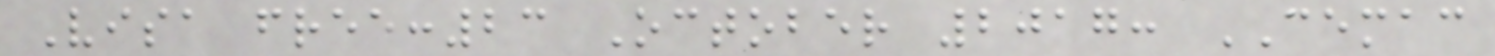Visa free:23 October 2017: CEMAC
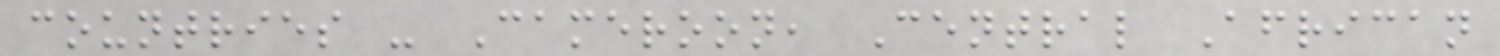countries - Cameroon, Central African
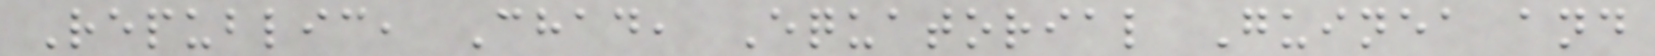Republic, Chad, Equatorial Guinea and
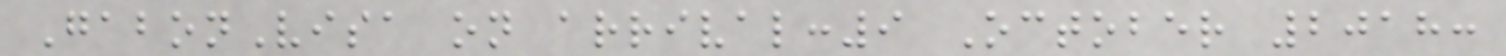GabonVisa on arrival:9 October 2018:
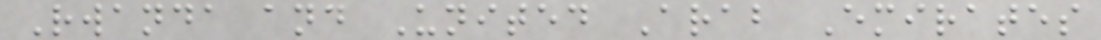Rwanda and United Arab Emirates
